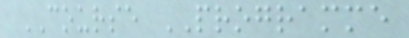COURSE PROGRAMME
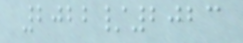2022/2023
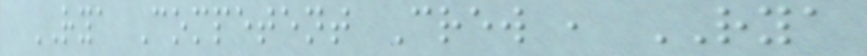RYA Competent Crew , RYA
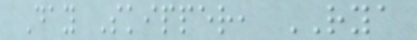Day Skipper, RYA
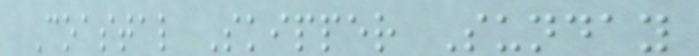Coastal Skipper Sunday
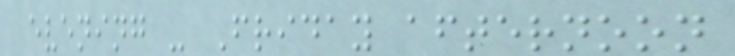evening - Friday afternoon
